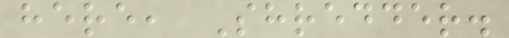here, Shredder.
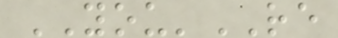YOU'RE
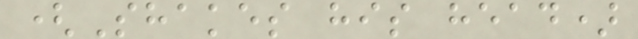(Shakes his head)
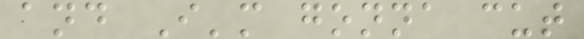and I'm gonna cut
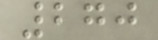270
